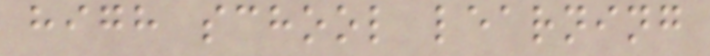high school learning
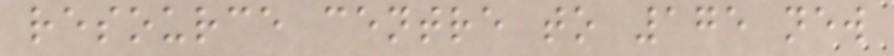resource centre to 175 new
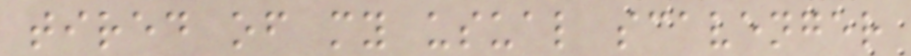tired of my usual scavenger
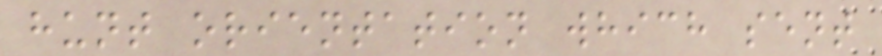hunt orientation which sent
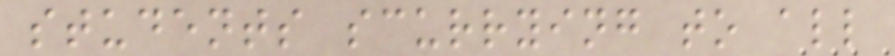students scurrying to all
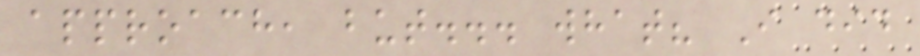approach, but... what? I did
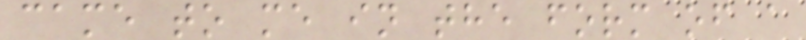came to me in the form of a
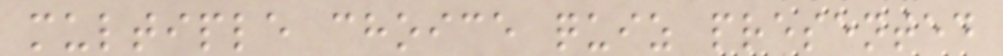multiple choice quiz presented
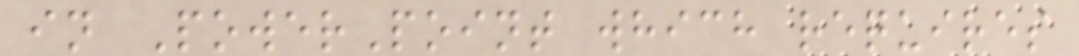in PowerPoint which requires
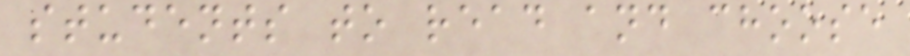students to read and choose
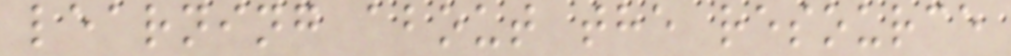learning about the resource
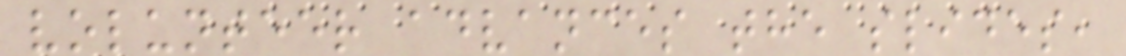volunteer advances the slides,
